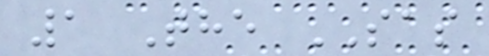1 The SAS
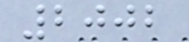2002
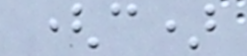(c)
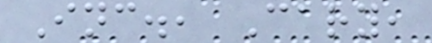Inc., Cary,
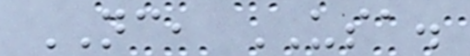NC, USA.
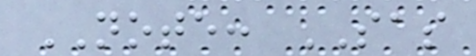NOTE: SAS
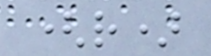(r)
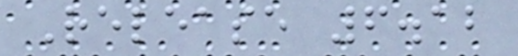Release 6.12
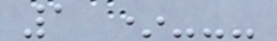1 *---
